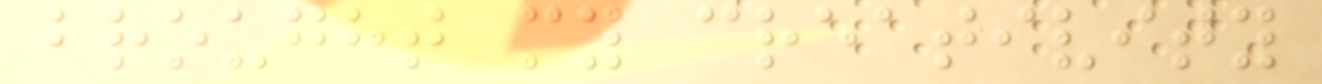brought my creativity
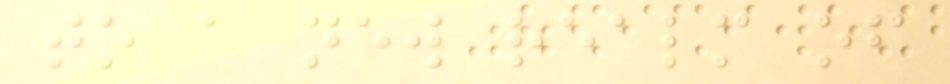to a new realm of
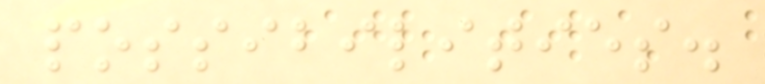possibilities.
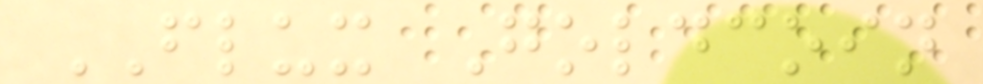FLUX Goldcoin
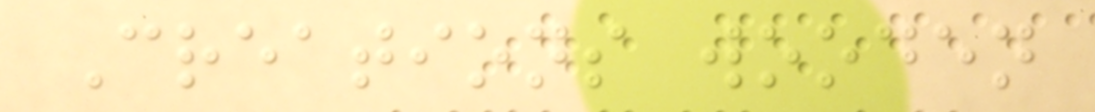Creations wooden
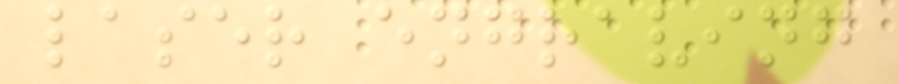laser engraving
